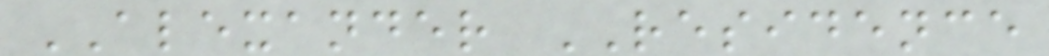ALEXANDER RESIDENCE
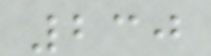230
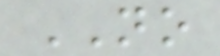NO
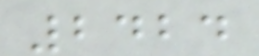2424
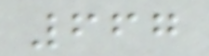667
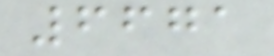6671
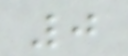0
